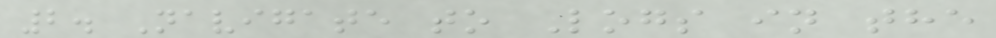2. Navigate to Logs in the
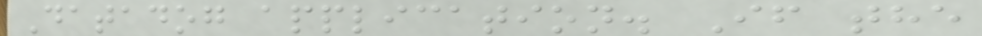Datadog application. If the
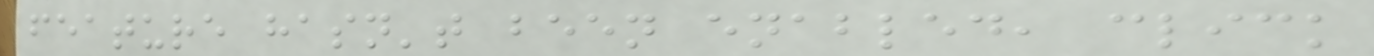feature hasn't been enabled, click
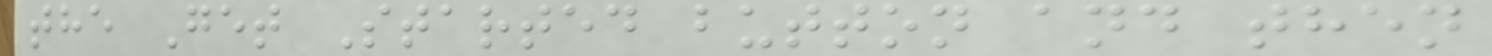the Get Started button and then
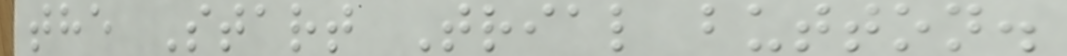the Start Trial button.
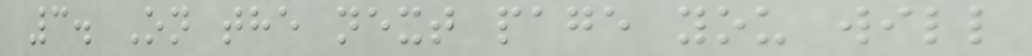3. On the next page you will
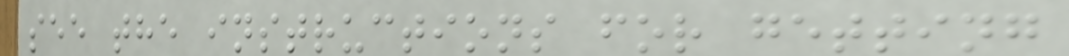see the instructions for getting
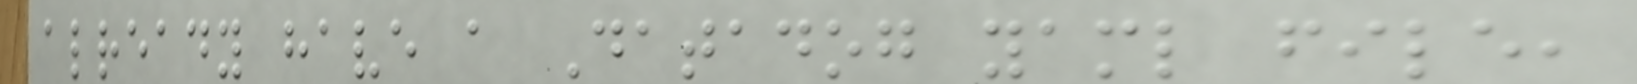already have a Datadog yaml file,
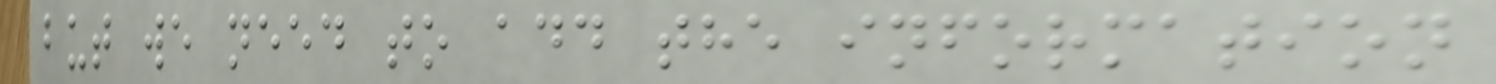but we need to add the information
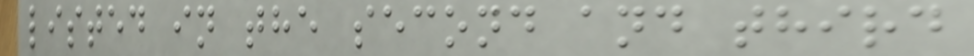listed in the second and third
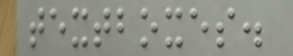textboxes.
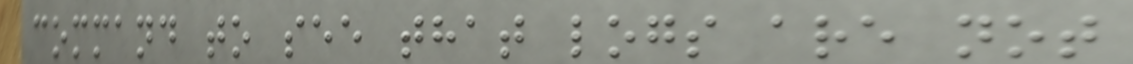command to see that logs are not
